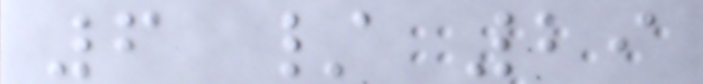6 / 29
